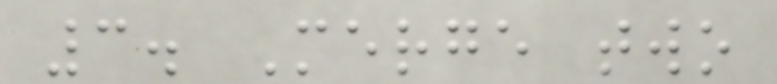3. Merge two
